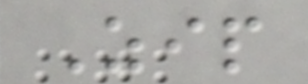Zip
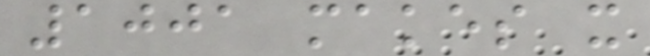1001 makes it
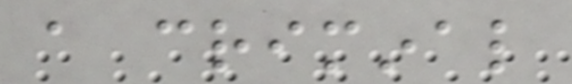a criminal
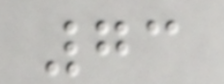73
